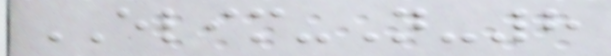ELIM-N-8
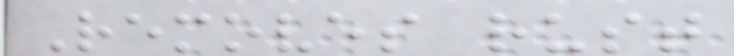Removes rust
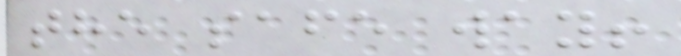the safe way!
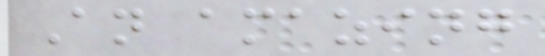An amazing
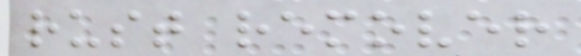rust remover
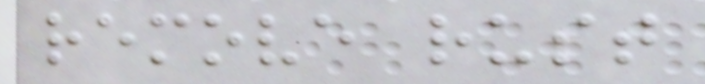remove rust
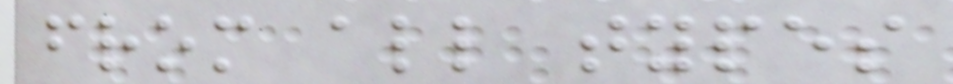from all types
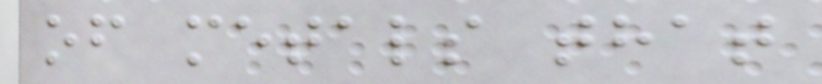of metals that
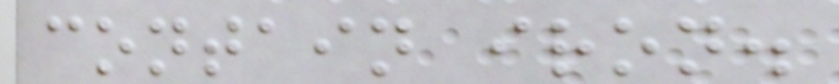contain iron.
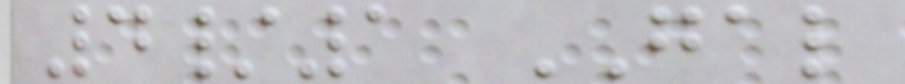4/1 GAL
